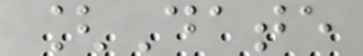[Date
